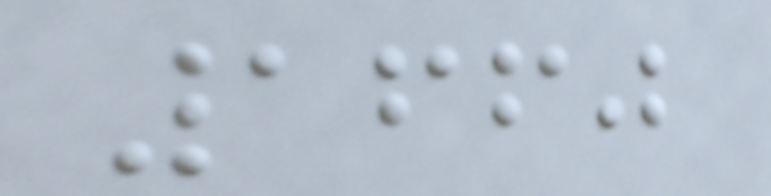1660
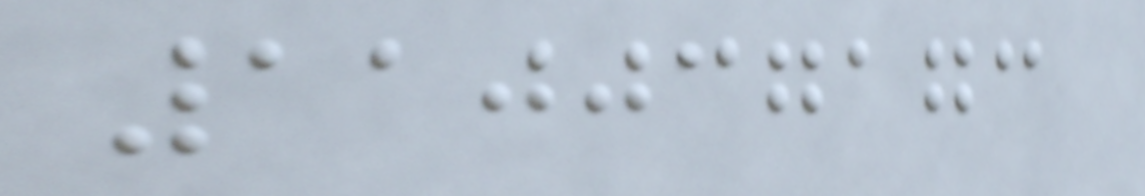110037173
